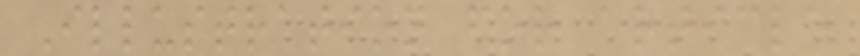Illustration for article
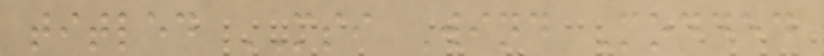titled MSI Wind Modded
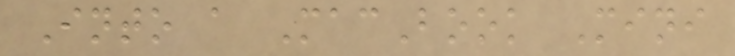Into a MacBook Mini
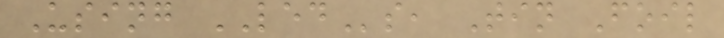Using LEDs, Tin Foil
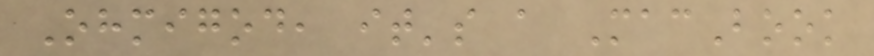Ohmigod, it's a MacBook
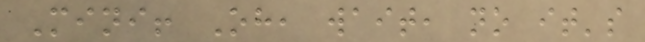Mini! Oh, wait, no it's
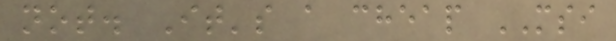not. It's a cheap MSI
